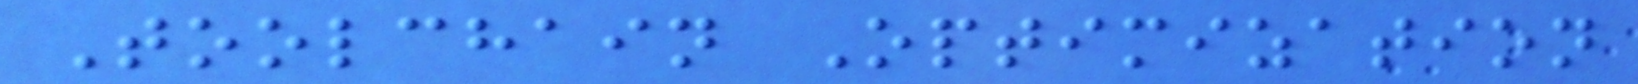Toolchain Optimization
